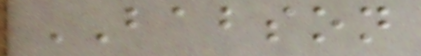BABSON
